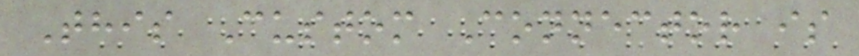This Custom Connector is
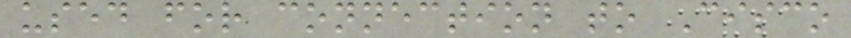used for connection to Cisco
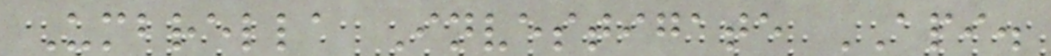Umbrella Investigate API.
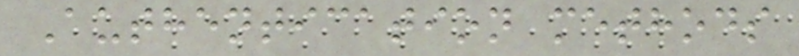Authentication methods
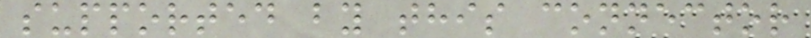supported by this connector
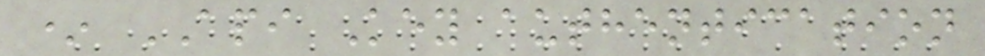* API Key authentication
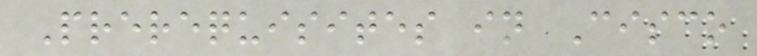Prerequisites in Cisco
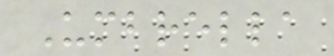Umbrella
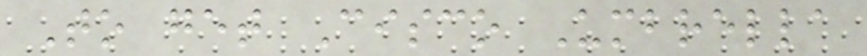To get Cisco Umbrella
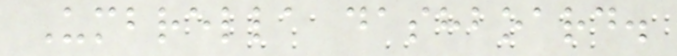Umbrella dashboard.
